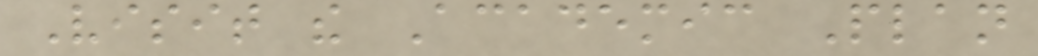Visit the Academic Plan
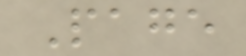Page
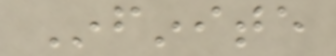Infinite
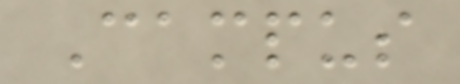Campus
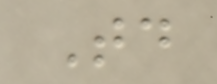Today
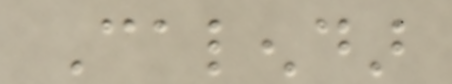Calendar
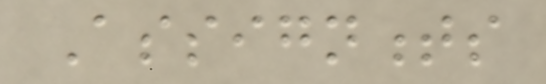Assignments
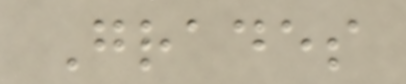Grades
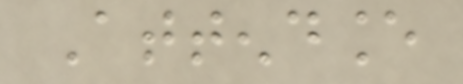Attendance
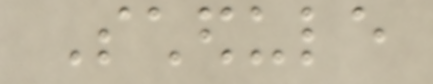Schedule
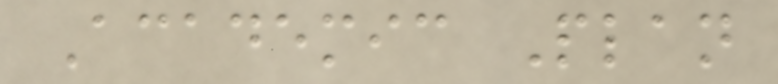Academic Plan
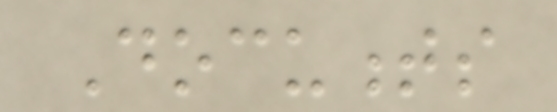Documents
